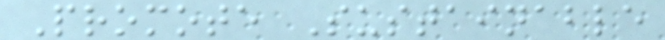Promote Sustainable
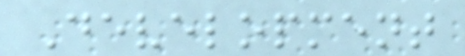Development
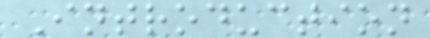Introduction
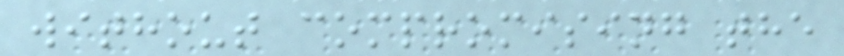without compromising the
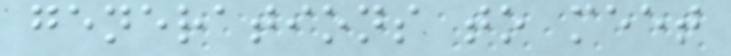generations to meet
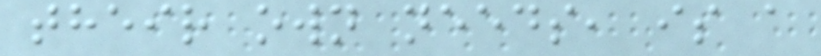their own needs, is a
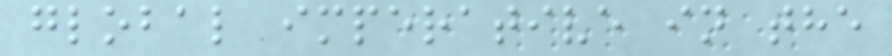global imperative in the
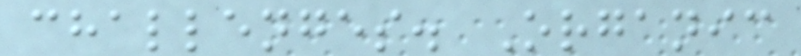challenges. Organic
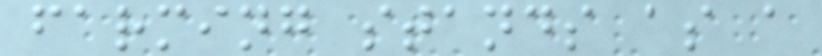farming stands as a
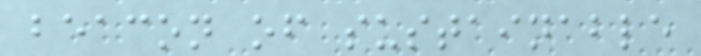beacon of sustainable
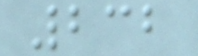232
